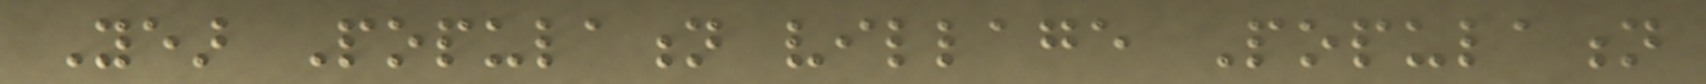Year Population village Population
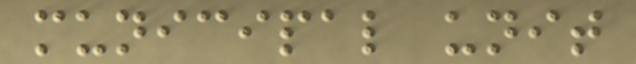municipal unit
